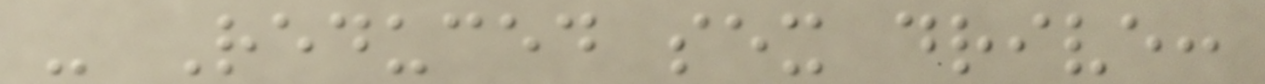- Reduced sex drive:
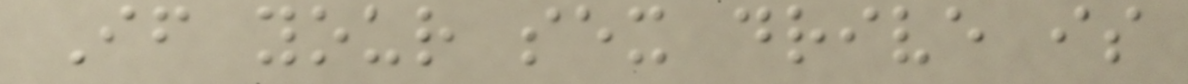If your sex drive is
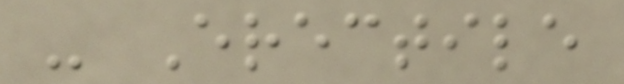- Erectile
